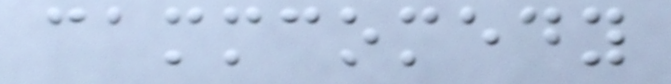cammcomedy
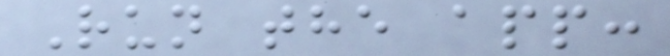Run the app:
